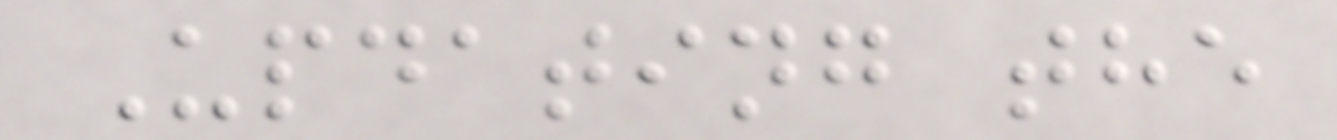Updating the
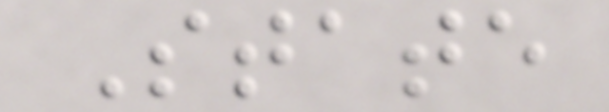State
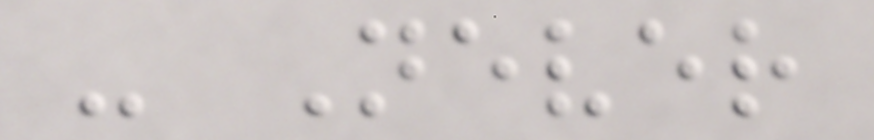- Never
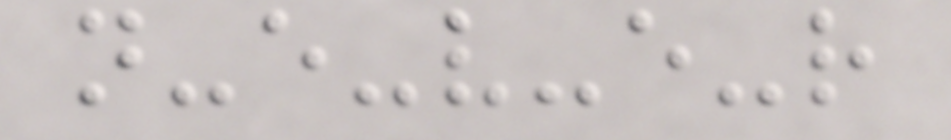n-e-v-e-r
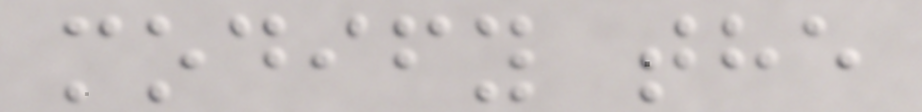modify the
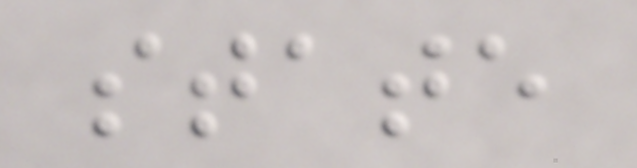state
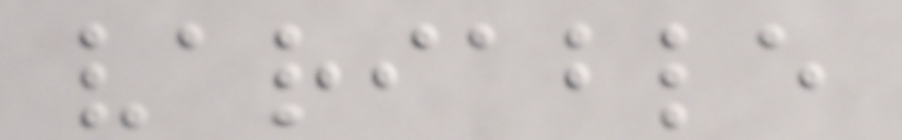variable
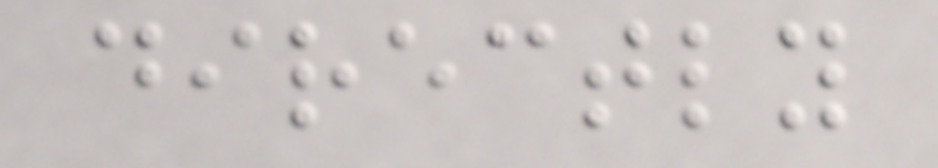directly
